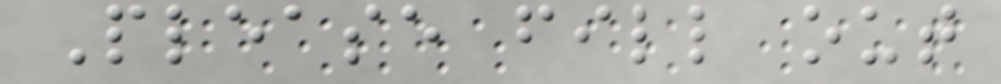Please fill out
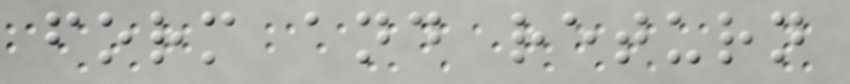form and return
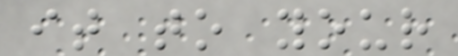it to your
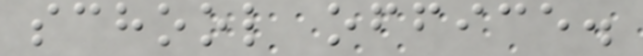school office.
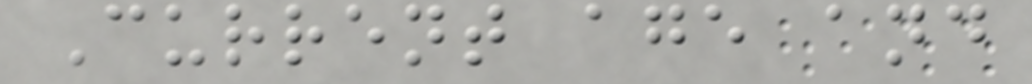Current age and
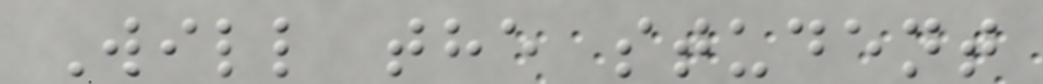Will the student
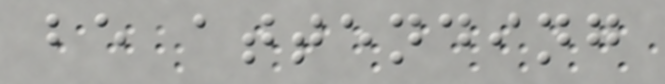be attending
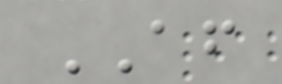AF
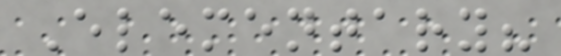Elementary?
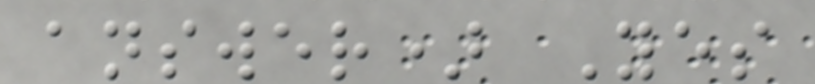answer) Yes
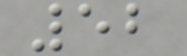52
